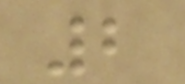2
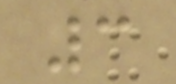3
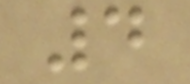4
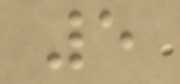5
